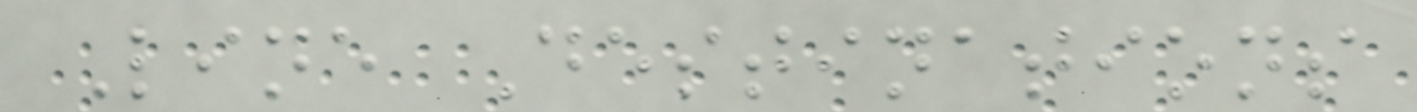Line Destinations
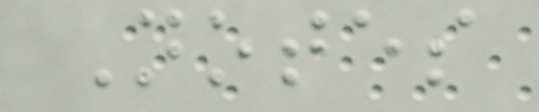Notes
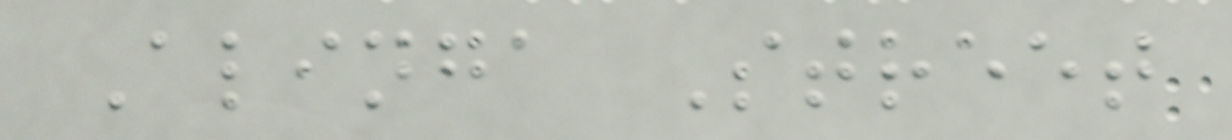Alinga Street
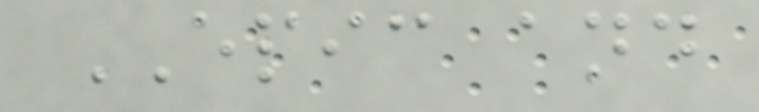EPIC and
